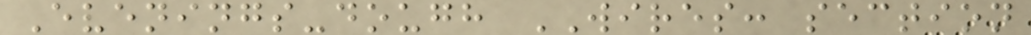Evenings-dough WIRES: section
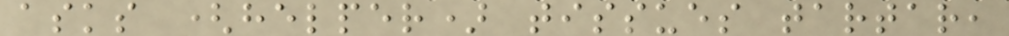asks (helper) tissues tartar,
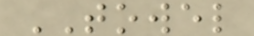TOWEL
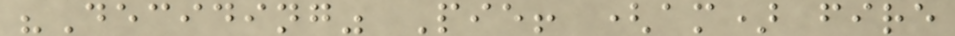"Deciding" Pie! (am) fire
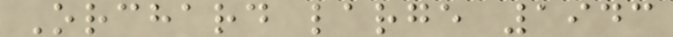Orchard large 1943
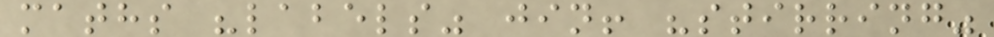maths "labels" jin! "stirring"
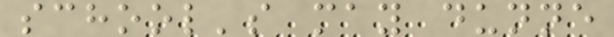school's may dunne
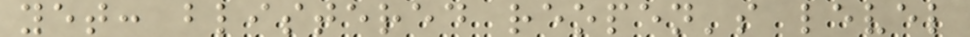yet: blistered reopen's level
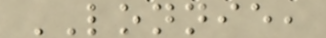LONNIE,
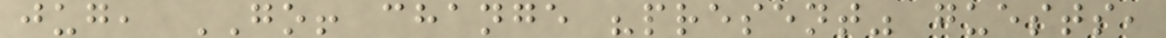jug, GO! change "present" guests,
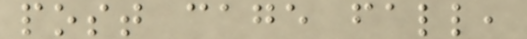post cage fall,
